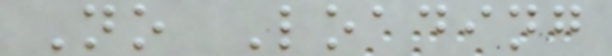No Loading
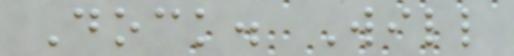Dock. Will
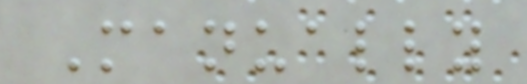Manually
